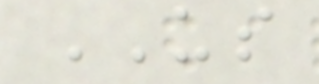US
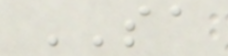SA
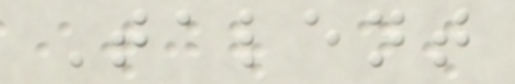Talent
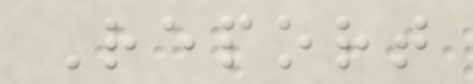Report
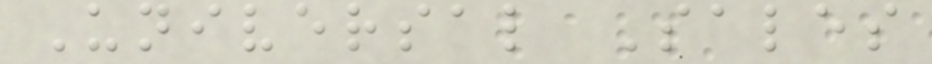Universal Sales
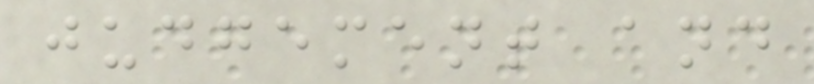judgement and
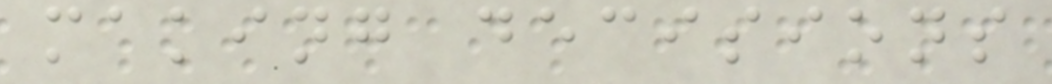making decisions
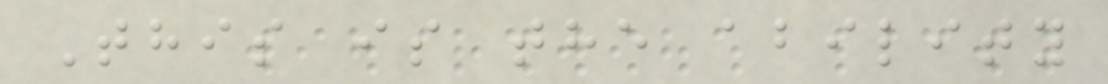This is the ability
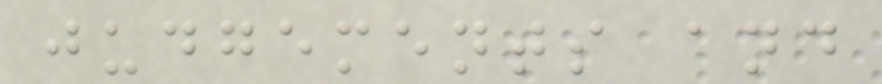judgements and
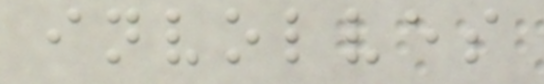involves
